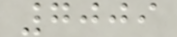7009
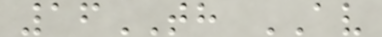16TH AV
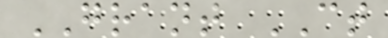GRANT CT
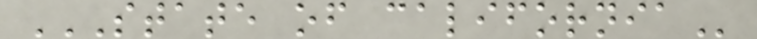STATE OF CALIFORNIA
